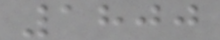1800
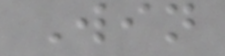Win
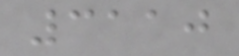3110
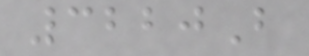3220B
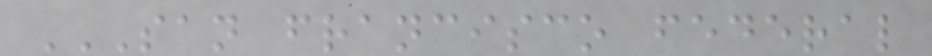SAN FRANCISCO FEDERAL
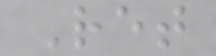Ret
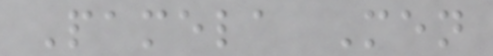Pamela Men
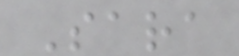Sara
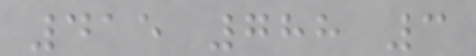415 788 3
